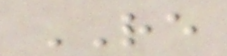RE
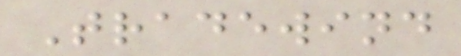Tradewind
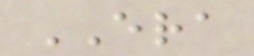ERA
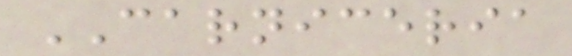CARNICERIA
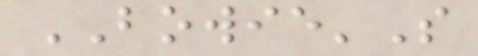BOWIE'S
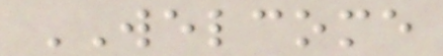WELCOME
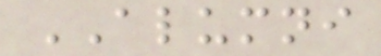ALUMNI
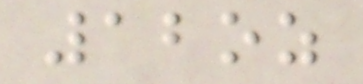12oz
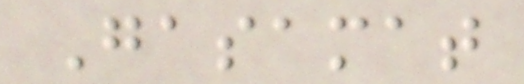Gasamat
